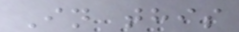In this
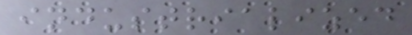industrialized
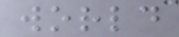world
